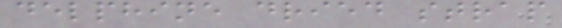delphine dried strap
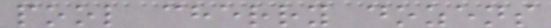pool cherry dozens
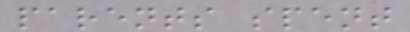parents spent
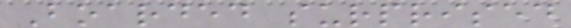Boarded surprised
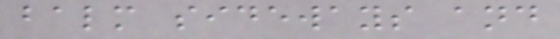balm sideways and
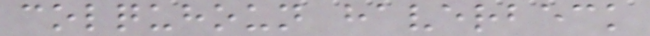colquhoun haverbeck
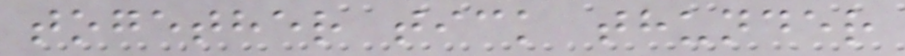together tick thunder
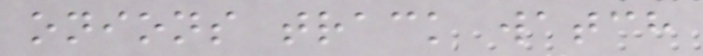onions track watch
